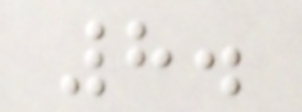8.
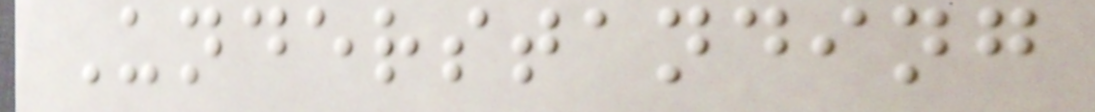Understanding
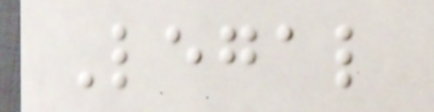Legal
